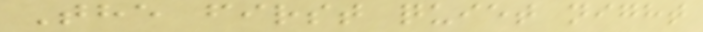The first quiet night
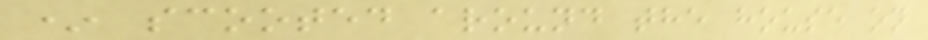* scooted around the house on
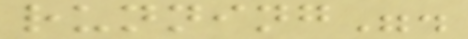running".
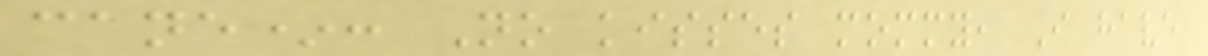cane*: No kisses mommy, I have
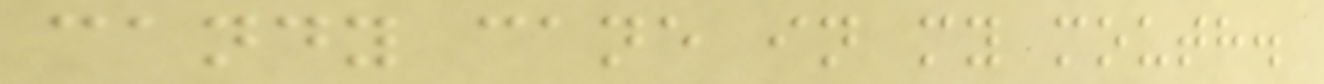candy cane in my mouth.
